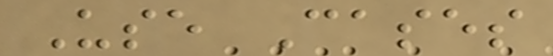Use Cases
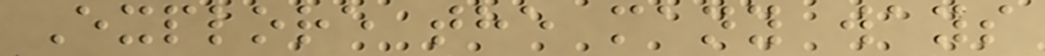Explore the many ways
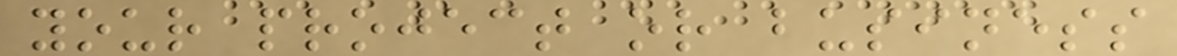your project or business
